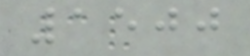1500
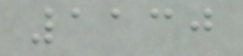1130
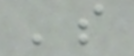's
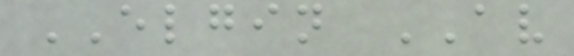ELGIN AV
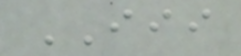III
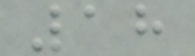18
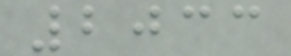2033
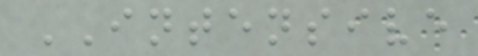INTENSIVE
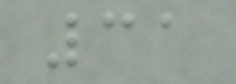31
